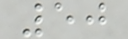50
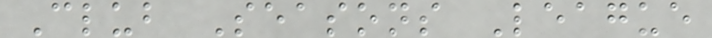Club Seasons League
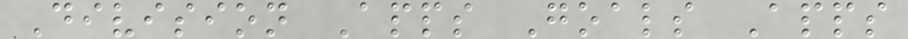Division Apps Goals Apps
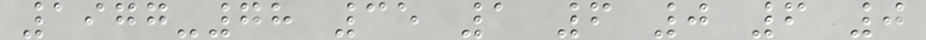1977-78 35 1 6 0 6 0
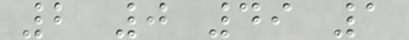2 0 49 1
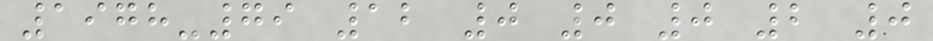1978-79 12 0 0 0 2 0
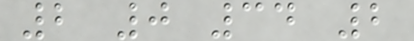2 0 34 2
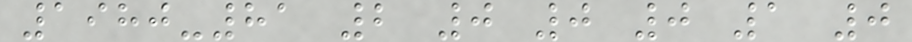1980-81 2 0 0 0 1 0
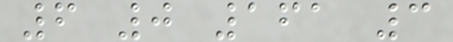6 0 161 3
